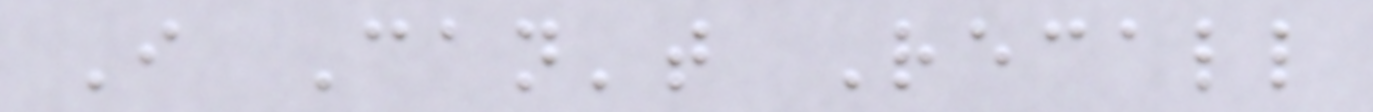I Can't Recall
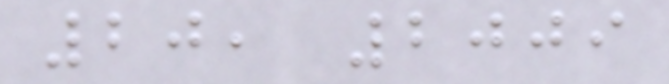20, 2009
